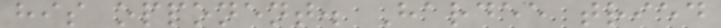his opponent. Hardee tried
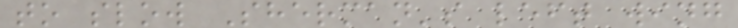to slow Sherman's left wing
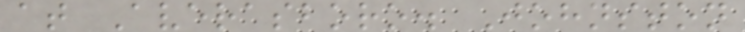at Averasboro. Johnston
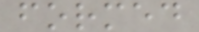formed
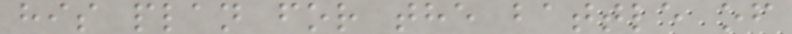his plan for the battle of
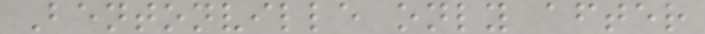Bentonville only after
